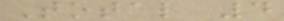Total 4
